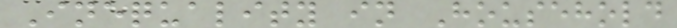Inequality in Household
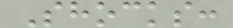Shocks:
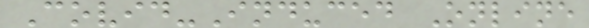Covid-Induced Online
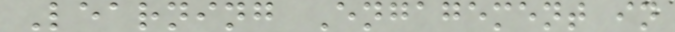Learning Engagement in
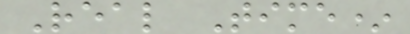Real Time*
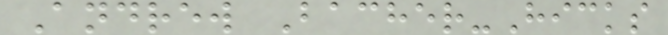Andrew Bacher-Hicks
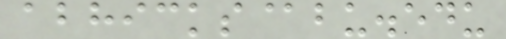abhicks@bu.edu
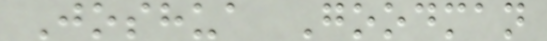Joshua Goodman
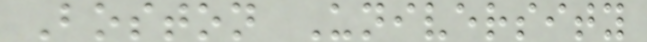Boston University
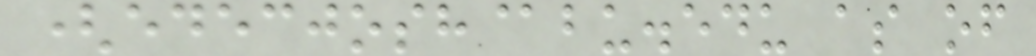(edecjosh@bu.edu as of
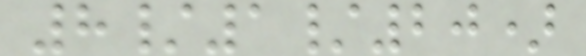8/1/20)
